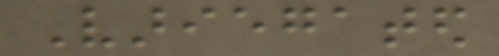Variegated
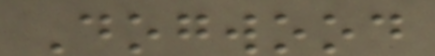Dogwood
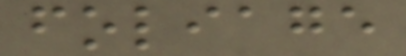foliage
